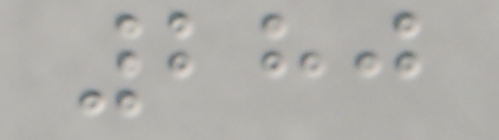280
